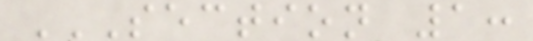SECTION 1:
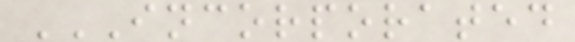INCORPORATED
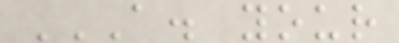A. YOUR
